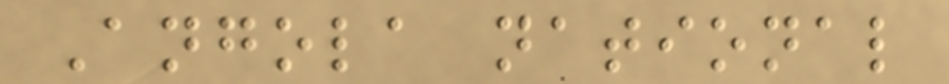Angola national
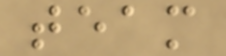team
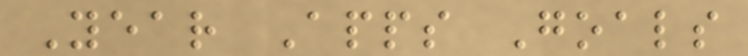Year Apps Goals
